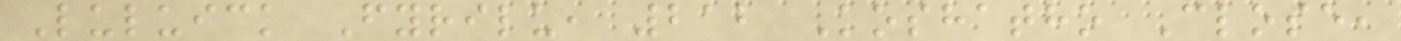Luluick Fyrilu, 212 Koshatho Close,
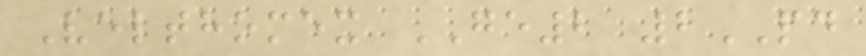Velthomex GE2 2PD
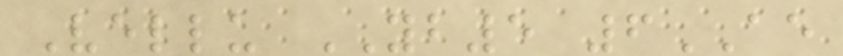Vellu YB5 6AE
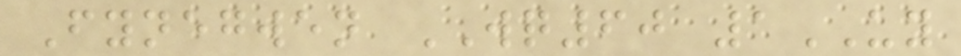Fynegwen WQ60 1UY
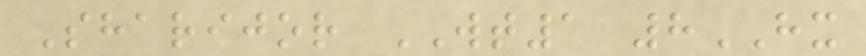Sharijor WT1 8HX
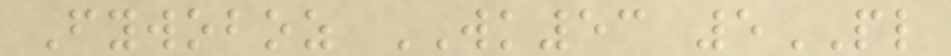Fywoboz WK53 5PL
